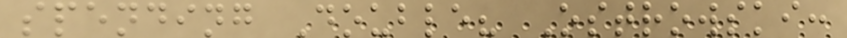spending Double? Ostrowski:
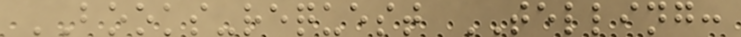BOOKS-request TELLING:
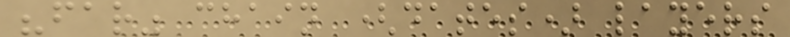"far" chain (dates) layers
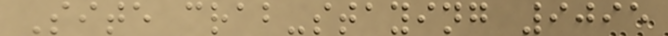Site crab-staying 9095
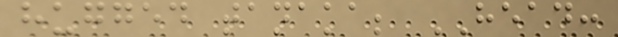hugged tanaka; HEAD:
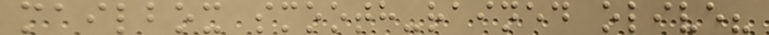mailbox smooth-rained olive?
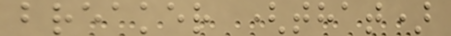breaker (that)
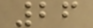26
